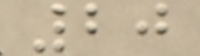20
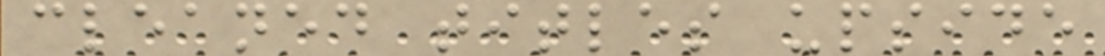cleaned titles upside
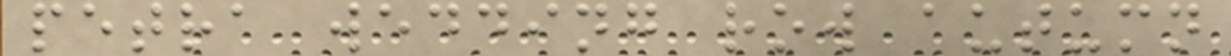petra wedding row autumn
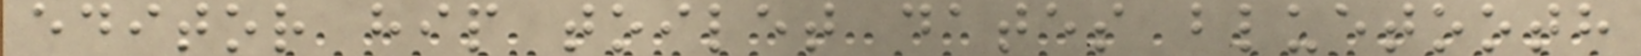editor hip toilet dates bluetooth
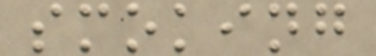smoking
